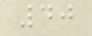40
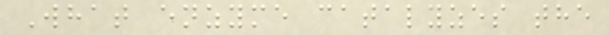What enzyme catalyzes the
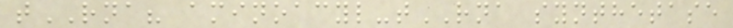tRNA? aminoacyl-tRNA synthetase
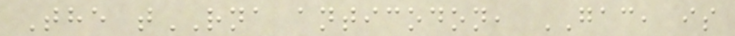The tRNA anticodon, GAC, is
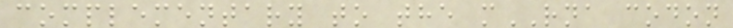complementary to the mRNA codon
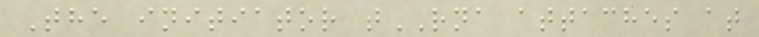The initiator tRNA attaches at
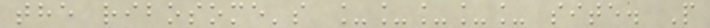the ribosome's _____ site. P
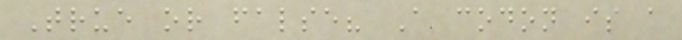True or false? A codon is a
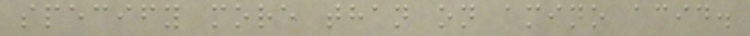specify more than on amino acid.
